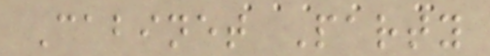Cabinet Party
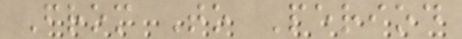From To Period
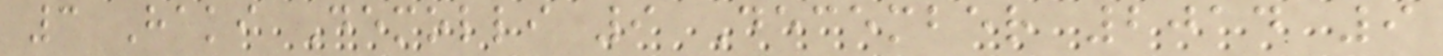3 Haki Demolli 9 December 2014 9
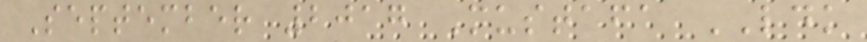September 2017 Mustafa LDK
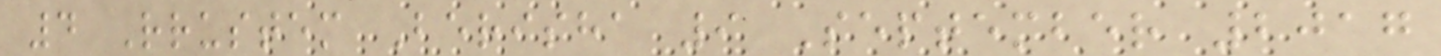4 Rrustem Berisha 9 September 2017
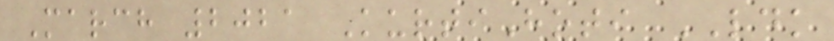March 2021 KurtiHoti LDK
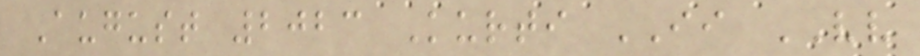August 2023 Kurti II VV
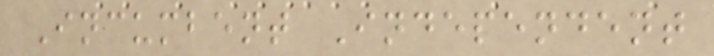Incumbent Independent
